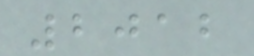2012
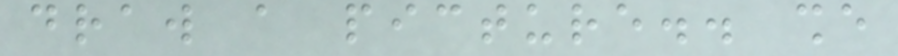draw a picture.. she
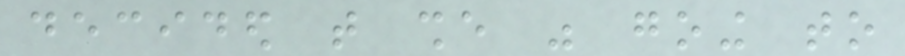decided that she was going to
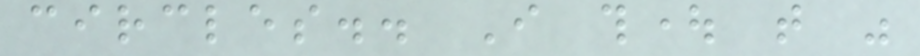circles.. I thought that was
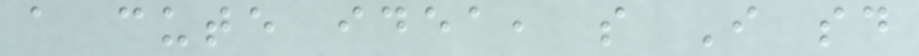a cute idea, so I said
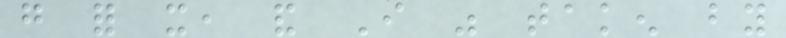go for it, and I was taken by
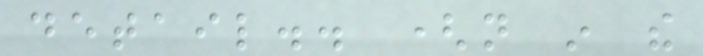detail.. (not in the
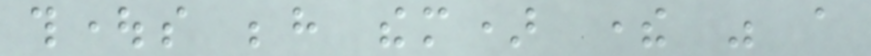thoughts behind them) there was a
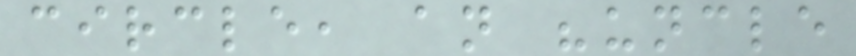circle, an "uncle
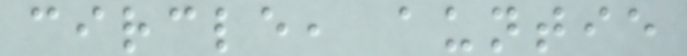circle, auntie
